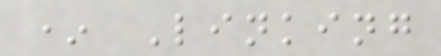* Linking
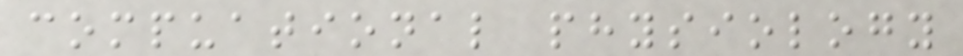compuational physiology
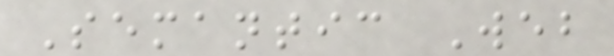Semantic Web
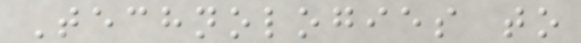Technologies to
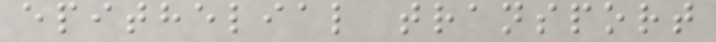epithelial transport
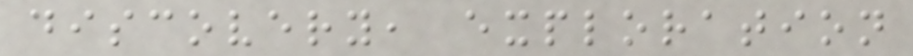discovery, exploration
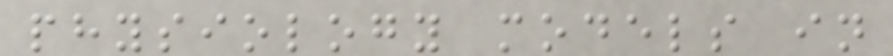physiology models in
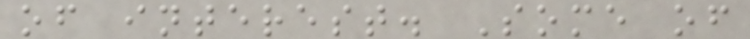of interest. Some of
